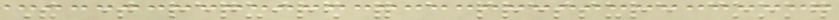The time required for a pressure cooker
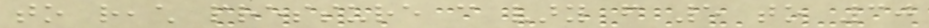to reach pressure can vary from 5 to 30
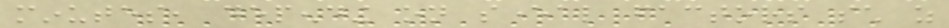minutes, depending on several factors such as
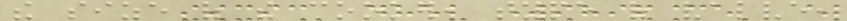the size of the cooker, type of valve,
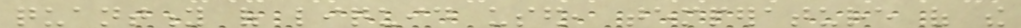quantity of liquid used, temperature of the
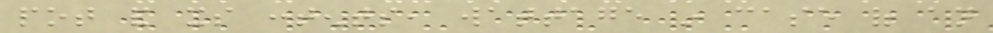pot and its contents, wattage in case of an
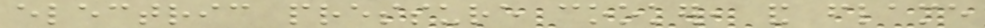electric pressure cooker, and flame
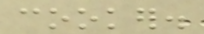cooker.
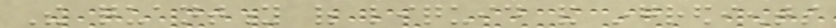The quantity of liquid and ingredients
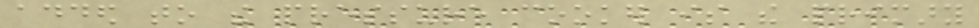added to the pressure cooker is the primary
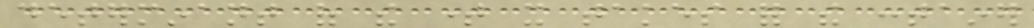determinant of the time it takes for the container
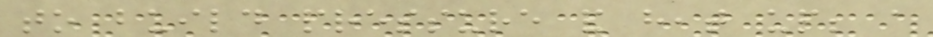to build pressure and heat up; a
